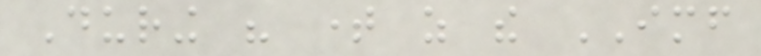During his time as the IMF
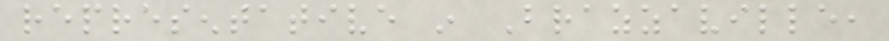representative in Brazzaville,
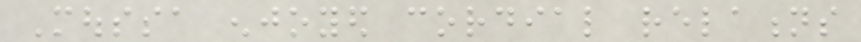Moussa enjoyed cordial relations
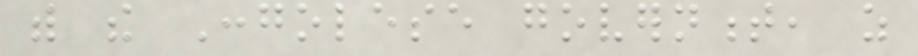with the Congolese government, as
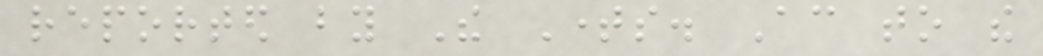reported by The Times. According to the
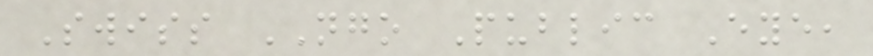Swiss NGO Public Eye,
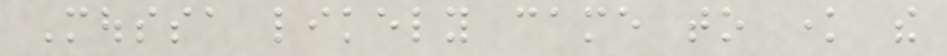Moussa likely came to know the
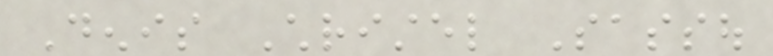Denis Christel Sassou
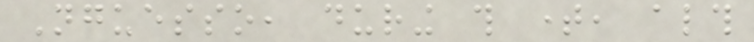Nguesso, during this time, although
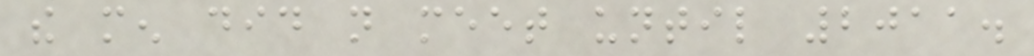the men did not meet until 2011.
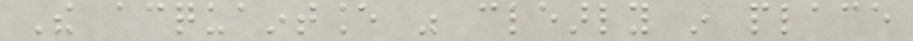The acquaintance was clearly in place
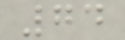74
